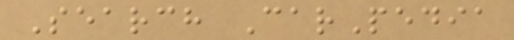Search CarPedia
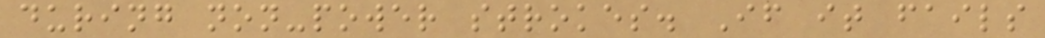during non-power strokes. If it fails
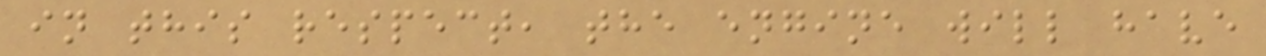in this respect, the engine will have
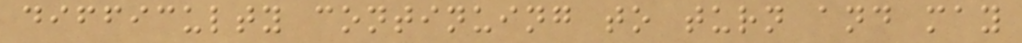difficulty continuing to turn and may
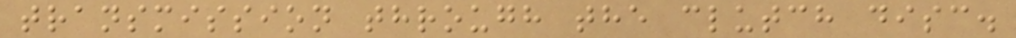transmission through the clutch disc.
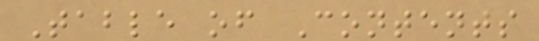Table of Contents
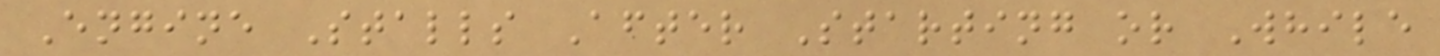Engine Stalls After Starting or While
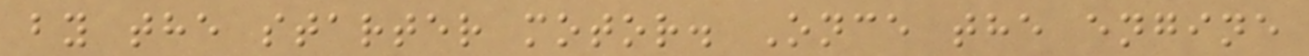by the starter motor. Once the engine
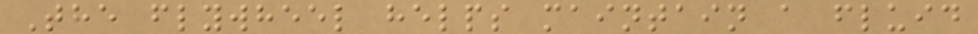The flywheel helps maintain a fluid
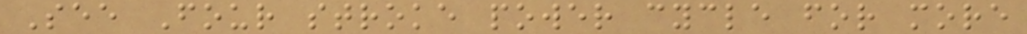See Four stroke power cycle for more
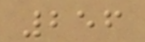256
